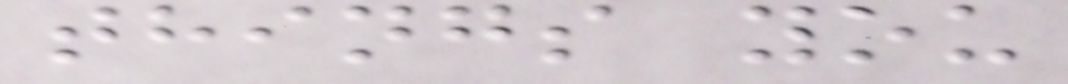things you
